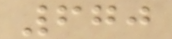670
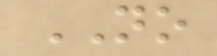NO
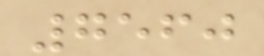7560
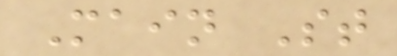Main St
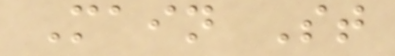Main St
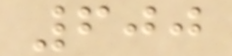600
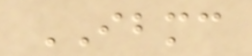IBMC
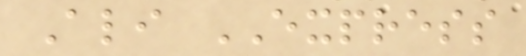Ali EXPRESS
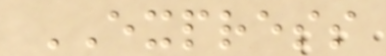EXPRESS
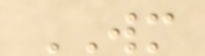WM
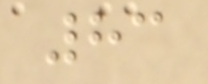83
